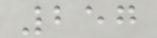257
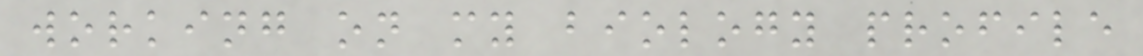working on my biology profile
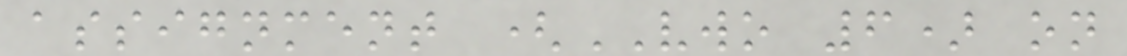assignment (VWO 6) on
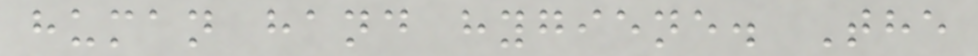human hand hygiene. The
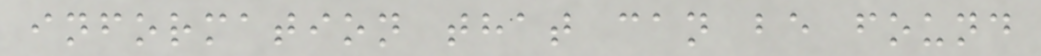information that can be found
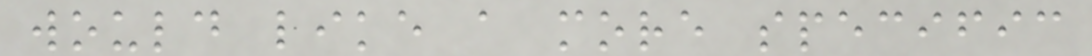would like a more specific
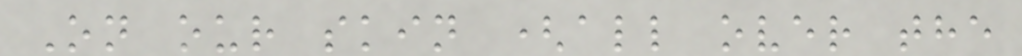On our skin (all over the
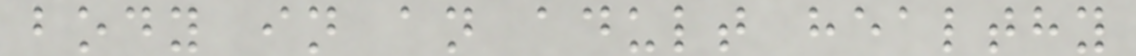body in an adult healthy
